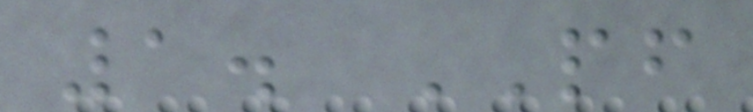1. PF
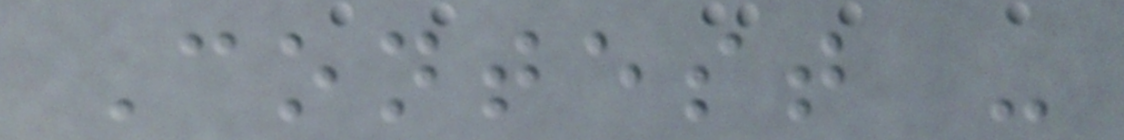Contest -
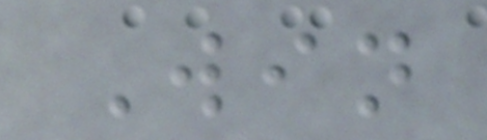Win
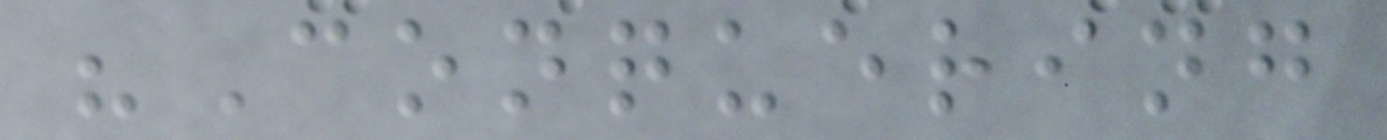"Conquering
